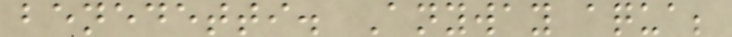benedetti. Anyway aqua;
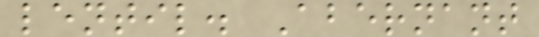lentil. Abernant
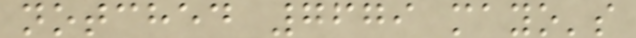notched 7679 mayo's
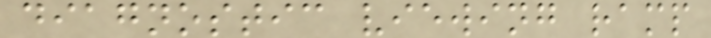diagnostic viewing ramp
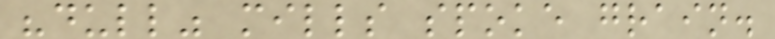"dull" mills spoke grain.
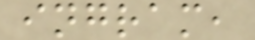ingram,
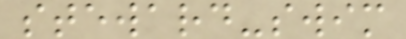steward-swim
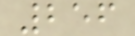256
